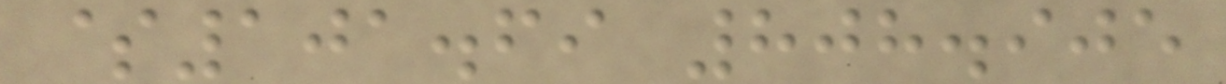$101.69 808.905
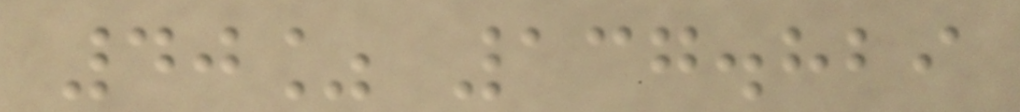40% 137.829
